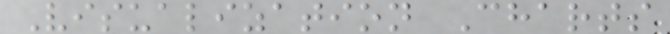Visualization Charts
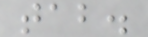tab.
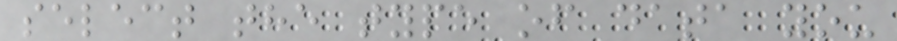select the type of data you
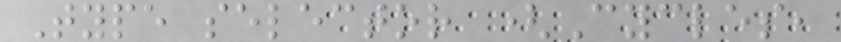Type selector (Cycles,
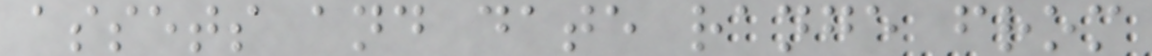assets and date range from
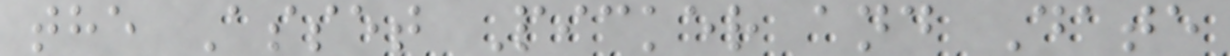the Asset Picker and Date
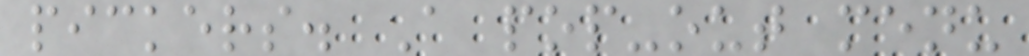pickers. A pop-out menu
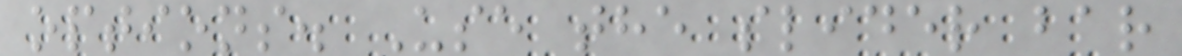options. Use the slider bar
